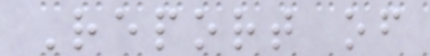Report of
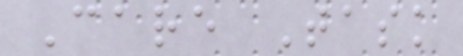Care Task
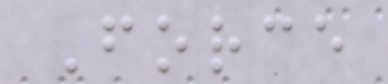Force
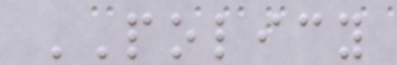POLICY
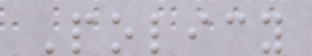Policy
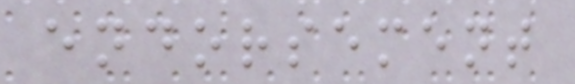endorsement
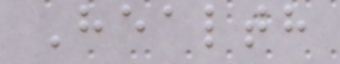Health
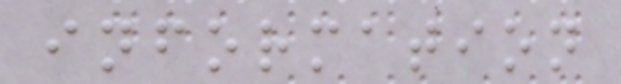information
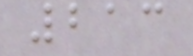213
